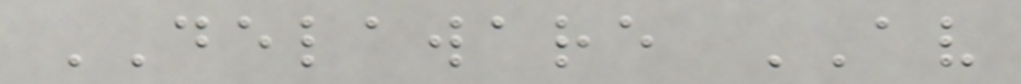DELAWARE AV
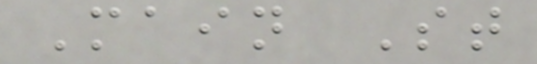Main St
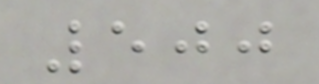500
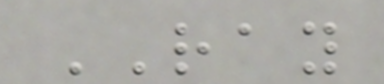RAY
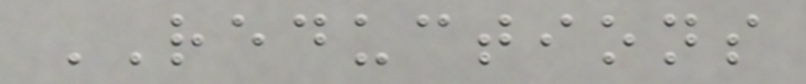REDUCTIONS
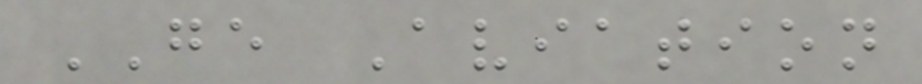GE Aviation
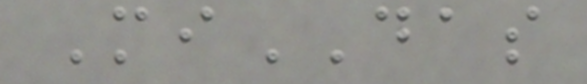MiDAS
